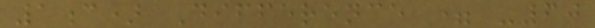1c) Difference = -60
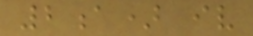2a) iv
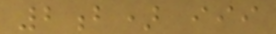2b) iii
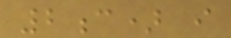2c) i
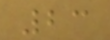23
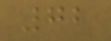72
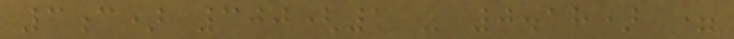3c) 300(1 - 0.18) =
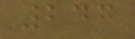246
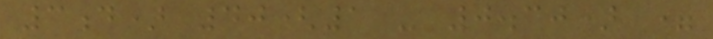3d) 40(1 - 0.30) =
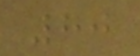80
